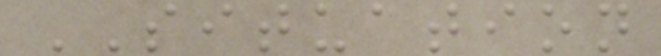SITUATION
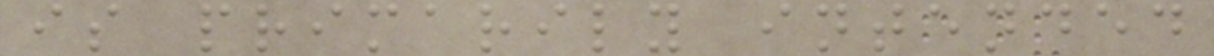is primarily intended
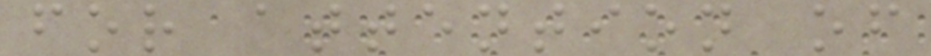for attention of
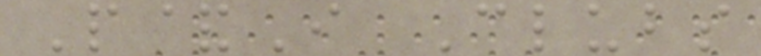P&I Clubs
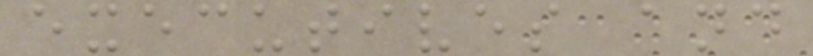executives and
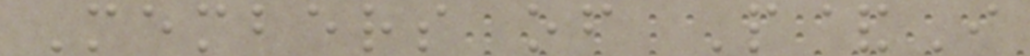Members of P&I
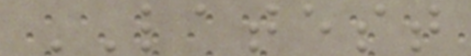LATEST
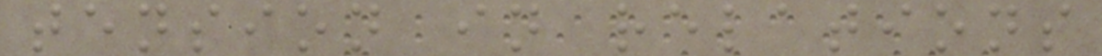tension in relations
